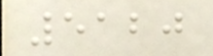5120
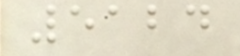5124
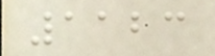1123
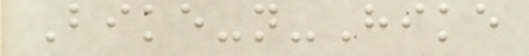Bike-n-Hike
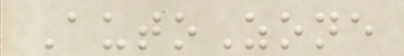AutoZone
